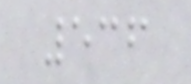536
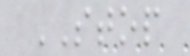STOP
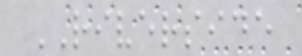RIVERSIDE
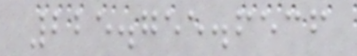225.755.6536
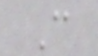C
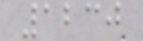1230
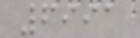6991
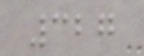327
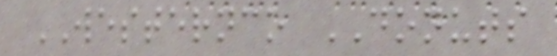WESTERNCO DONUTS
